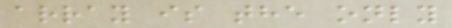array is the only
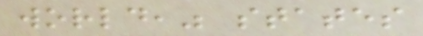world," states
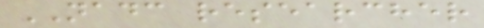NADC researcher
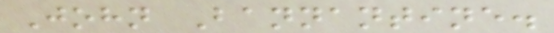John Bannantine.
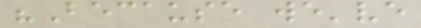"Because we've
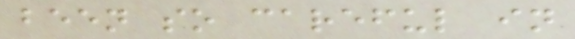been so careful in
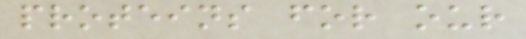proteins for our
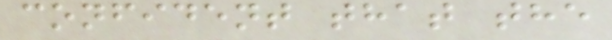confident that the
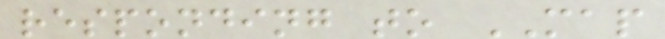responding to MAP
